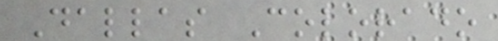Dallas Colorado
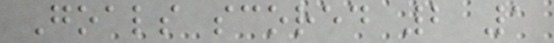Goals scored 2 1
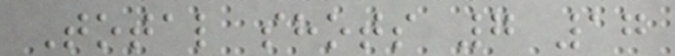Total shots 7 17
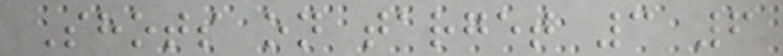Shots on target 3 6
